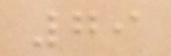79
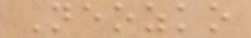Neozko
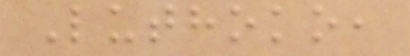Luthoko,
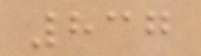837
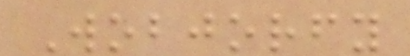Wobjorfy
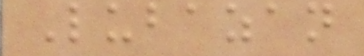Lubazan
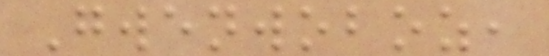Gwenwoboz,
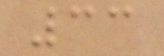33
